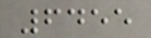6455
